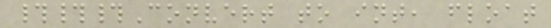###Convert to int, float
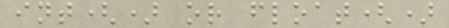int() or float()
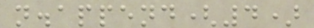n.append(4)
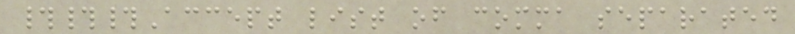###Accept list of comma separated
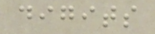digits
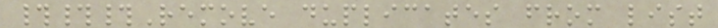###Remove duplicates from list
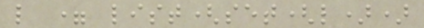l = list(set(l))
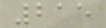215
